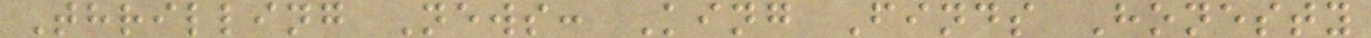Thrilling News: King Finds Honesty
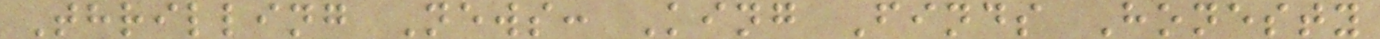Thrilling News: King Finds Honesty
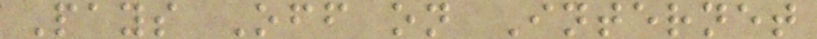Pays Off on Internet
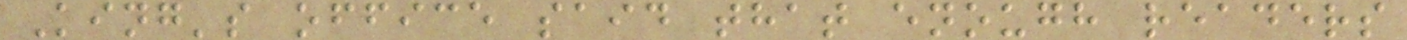King's office said that enough readers
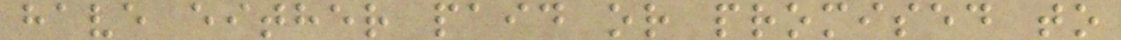have either paid or promised to
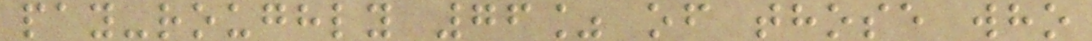pay-roughly 76% of those who
